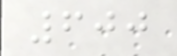600
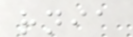rnia
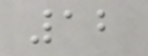12
